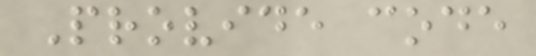Provide code
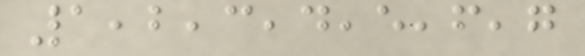1,2,3,4,5,6,7
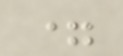=
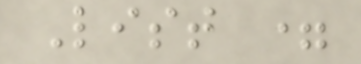List =
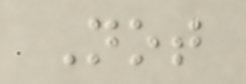Not
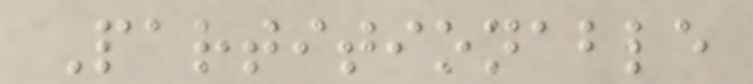Partitionable
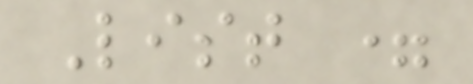List =
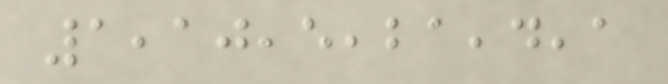1,10,5,21,4,1
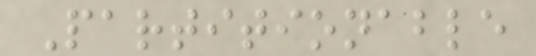Partitionable
